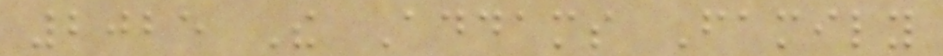2025 The Addams Family
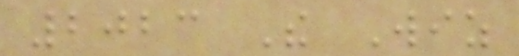2023 The Wiz
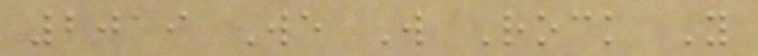2019 We Will Rock You
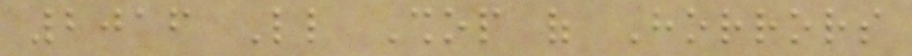2016 Little Shop of Horrors
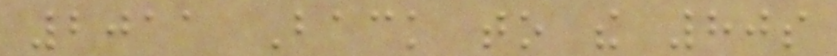2011 Back to the 80s
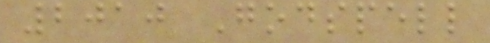2010 Godspell
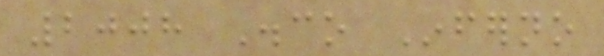2008 Disco Inferno
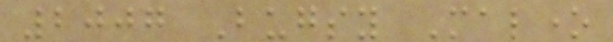2007 Bugsy Malone
